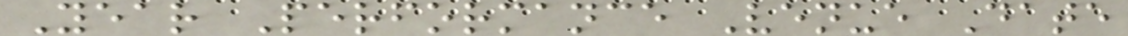Year Performance Venue Date
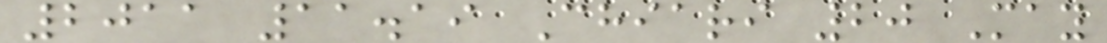2011 11.19 Chiari 20 May
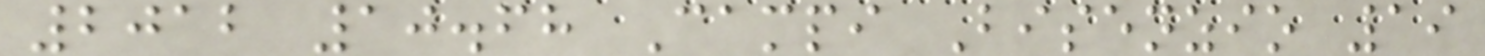2012 10.68 Campi Bisenzio 19
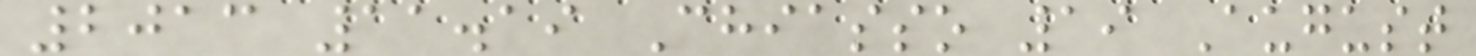2013 11.19 Chiasso 19 August
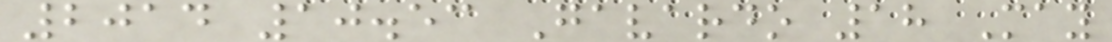2014 10.53 Gavardo 18 May
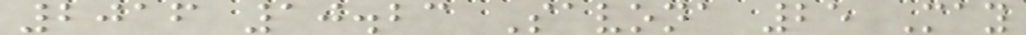2016 10.23 Savona 25 May
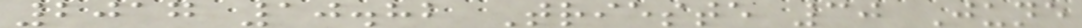2017 10.82 Trieste 30 June
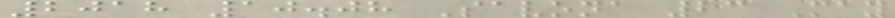2018 10.08 Savona 23 May
